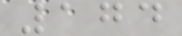174
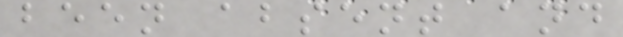been absent and
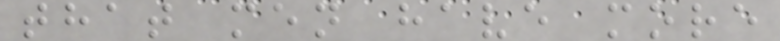that men have more
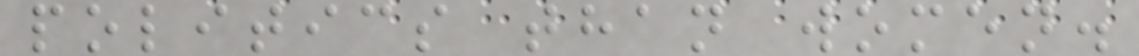politics than women.
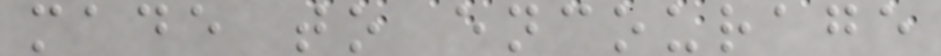made to encourage
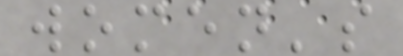women's
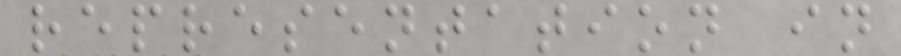representation in
